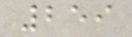259
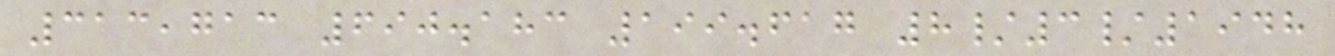313,713 690.183 199.617 8/3/1948
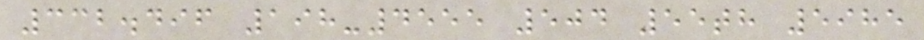332.496 198-4555 504 55th 5985
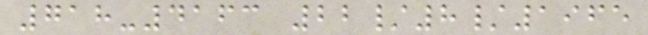718-4163 22/8/1965
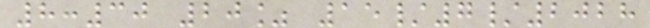8:30 20% 15/7/2028
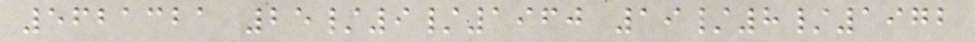5621321 25/9/1960 19/8/1972
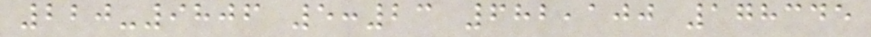220-9806 5:23 682,100 178345
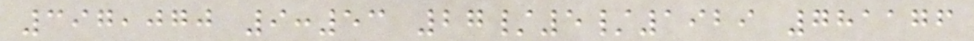397,070 9:53 27/5/1929 781176
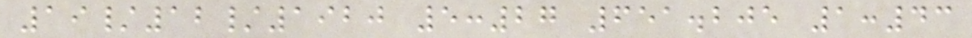19/12/1920 5:27 651.205 1:43
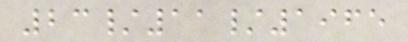23/11/1965
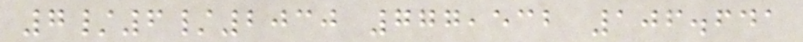7/6/2030 777,532 106.641
